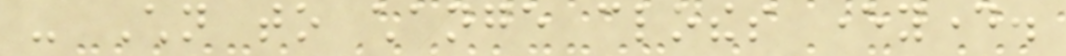- Children to change clothes everyday.
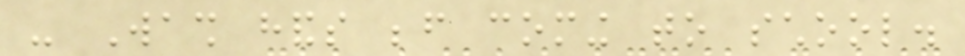- Wash hands before coming to school.
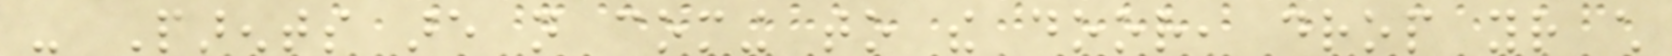- Parents are not coming to the door, drop your child
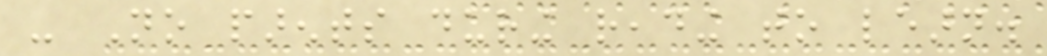- No parents during reading to learn.
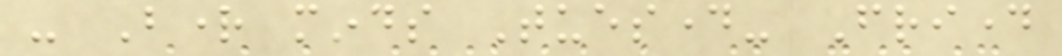- Bright minds Tuesday- Friday
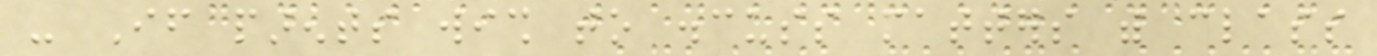- If parents wish to discuss matters with class
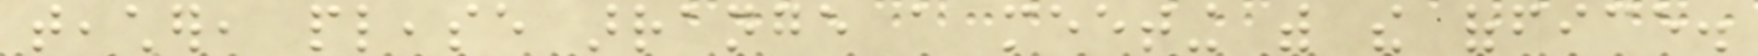teacher, please arrange a meeting with the office.
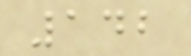142
